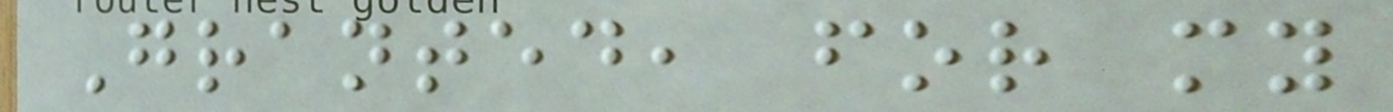Granted, for my
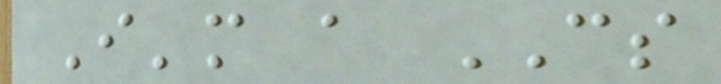I'm a CS
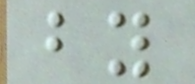by
